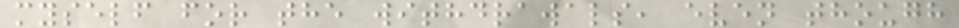myself for the withdrawals, even though
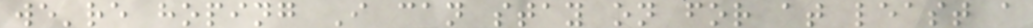we're hoping I can stay on for at least a
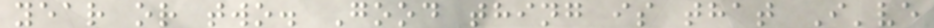year or two. Good thing is that I've
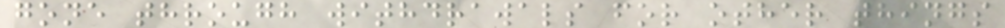gone through withdrawals for other things
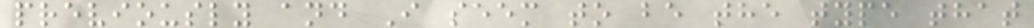previously and I seem to be the type that
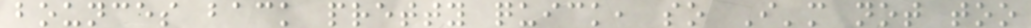bounces back pretty quick, so I'm not too
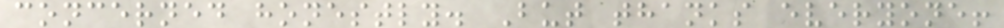concerned honestly. But thanks everyone!
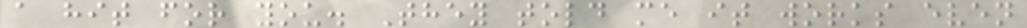a hit for you. They told me it works even
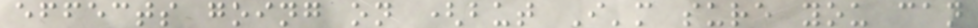effects going on (but I'm sure you can
